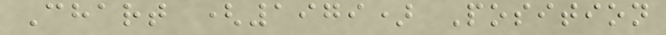Chart (1979) Position
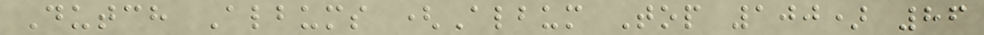Dutch Albums (Album Top 100) 86
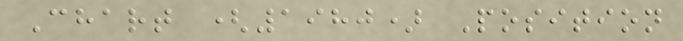Chart (1980) Position
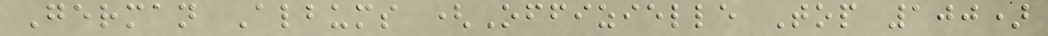German Albums (Offizielle Top 100)
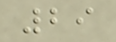29
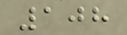108
